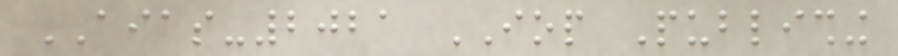AIAS-2021 IOP Publishing
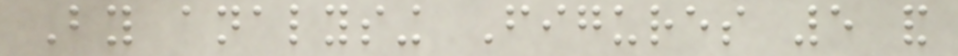By analysing Figures 5 and
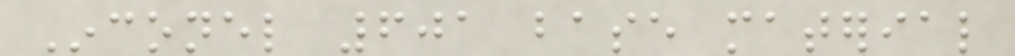Inconel 601 base material
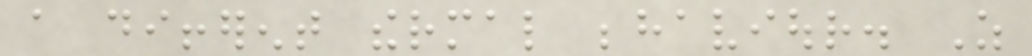a different thermal behaviour. As
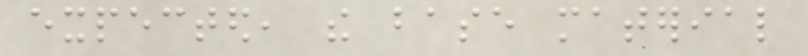expected, the base material
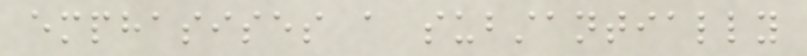emphasises a substantially
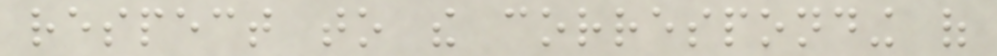respect to the corresponding of
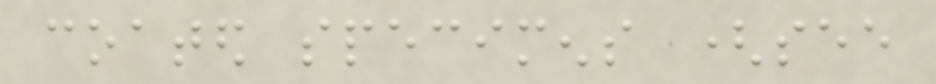coated specimens (see
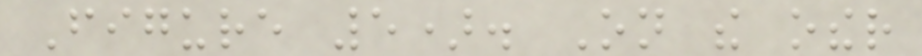Figure 5). On the other
